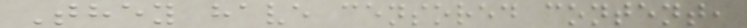They have censored content,
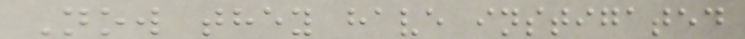Now they have instigated
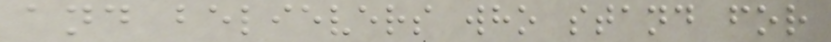and believers who stand for
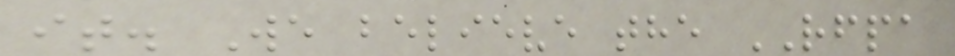it. We believe the RFPA
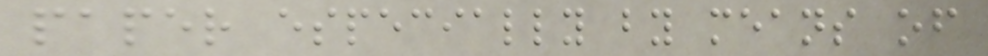paper especially by means of
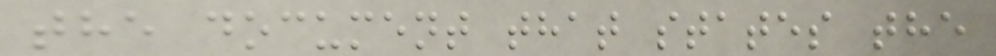the document that states the
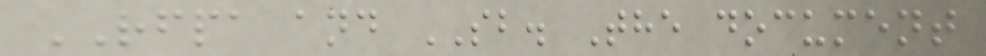RFPA and SB. The document
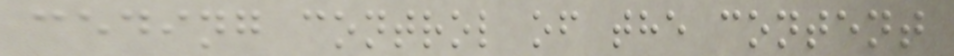ceding control of the content
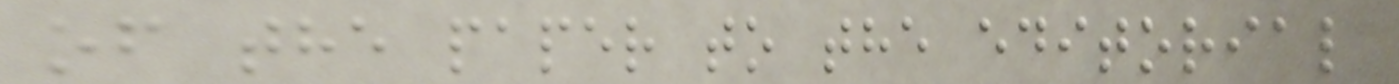of the paper to the editorial
